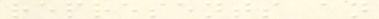represents an
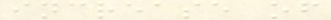increase of
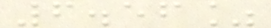6.56%
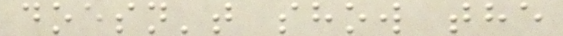doesn't show the
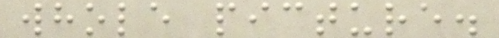whole picture.
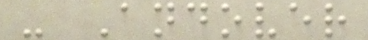- Andover
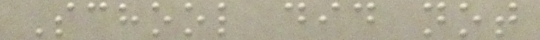School did not
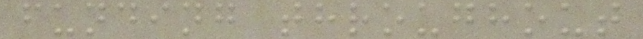funding throughout
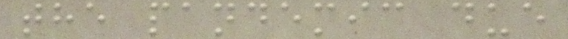the pandemic due
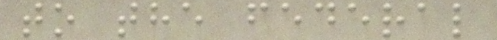to the federal
